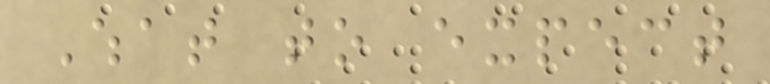What to expect
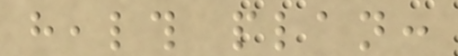health plan:
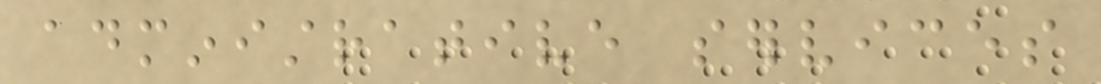administrative services
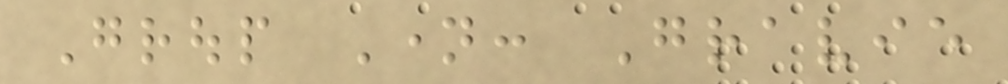Group Name: Gravie
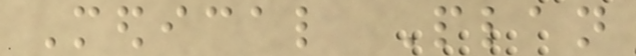Medical Plan
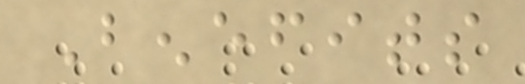Benefits
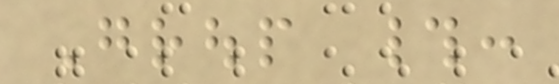Group #:
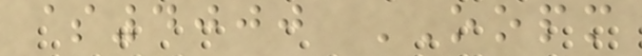$4000 OOPM
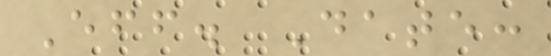Eff. Date:
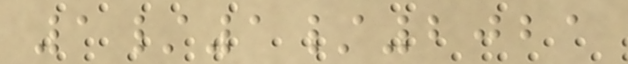1/1/2021
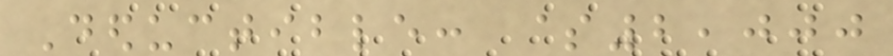Deductible: $2,000
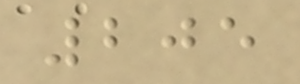205
